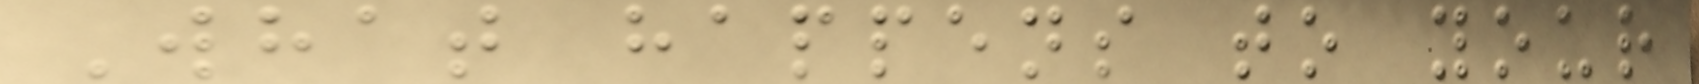What happens to your
